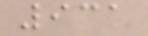931
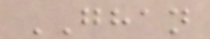GHAN
